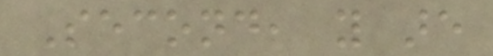Second, you are
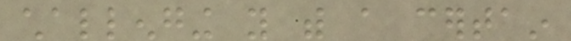challenging you with a certain
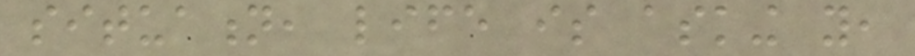situation, life is asking you,
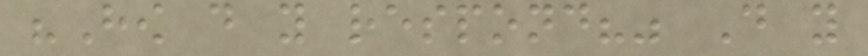"How do you respond?" Do you
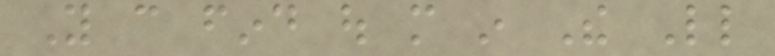You can find out more in The Little
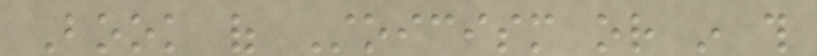Book of Stoicism or in this
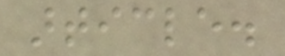article.
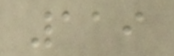119
